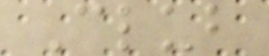Club
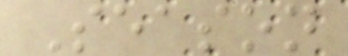Season
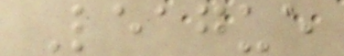League
